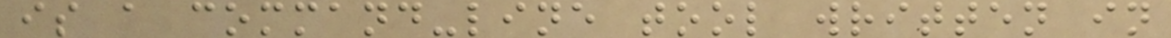is a command-line tool written in
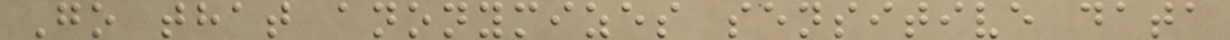Go that anonymizes sensitive data
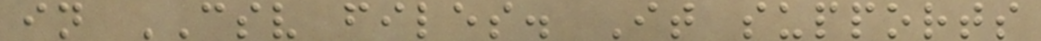in CSV files. It supports
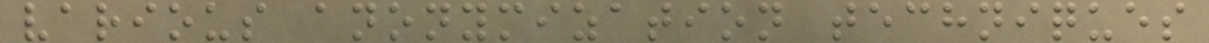various anonymization techniques
